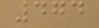474
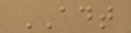ADT
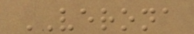VERONA
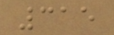315
